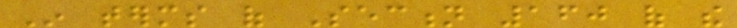In terms of Section 160 of the
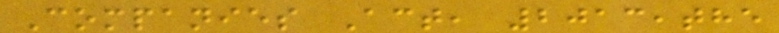Companies Act, 2013,the
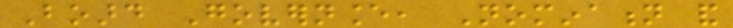Board Governance, Nomination and
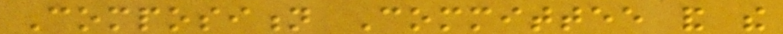Composition Committee and the
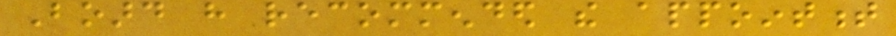Board have recommended the appointment
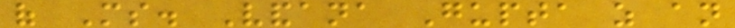of Ms. Vandana Gupta as an
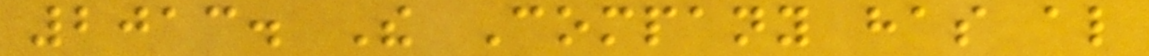2013. The Company has also
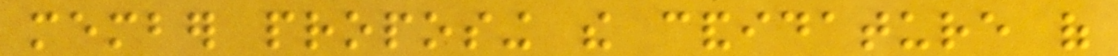member proposing the candidature of
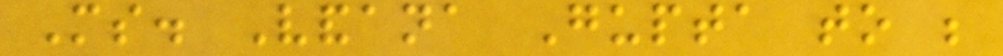Ms. Vandana Gupta to be
